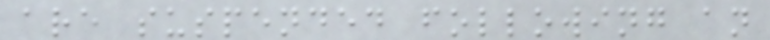are suspended following an
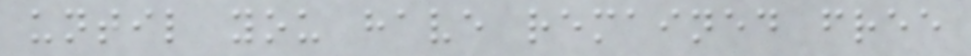until you have remained free
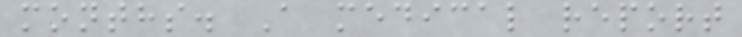months. A medical report
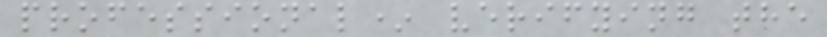professional* verifying the
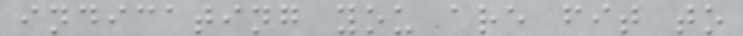indicating you are fit to
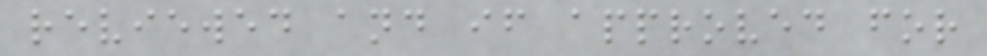reviewed and if approved for
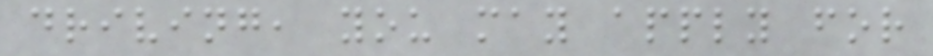driving, you may apply for
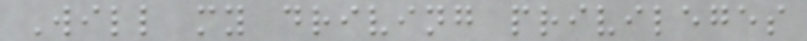Will my driving privileges
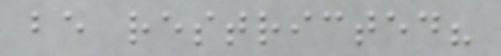be restricted?
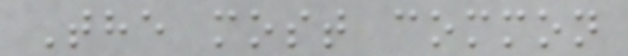The most common
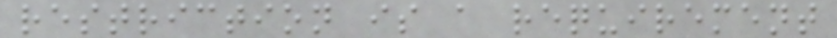restriction is a requirement
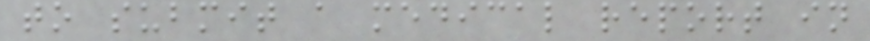to submit a medical report in
